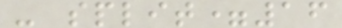- split=16
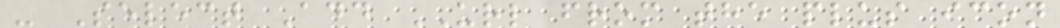- Select Add URL from the plus icon
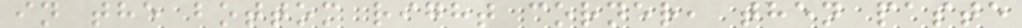in the bottom right corner, then paste
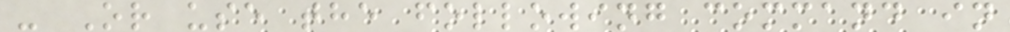- Or use the following command in
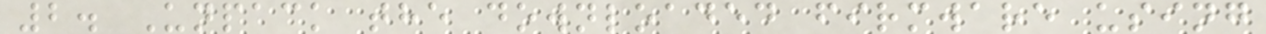2. Unpack the downloaded firmware using
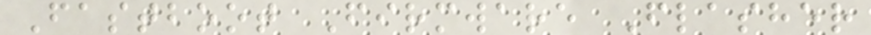Fastboot Firmware Flasher
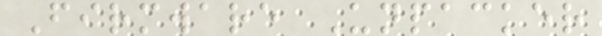Firmware Unpacker
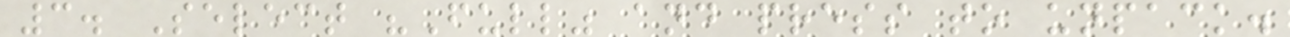3. Select "Full" and press to unpack.
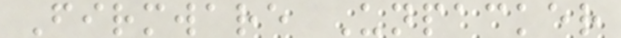Firmware Unpacker
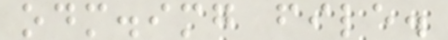odm.img file.
